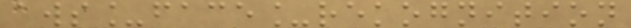aws_face_rekognition
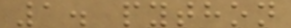1. python
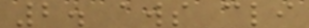2. aws cli
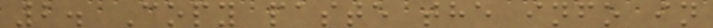2. Copy paste the info in
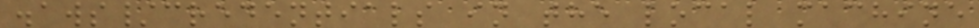.aws/credentials in the local machine
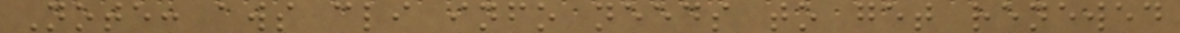Note: aws cli info needs to get renewed
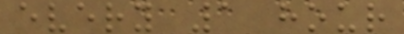every 1 hour
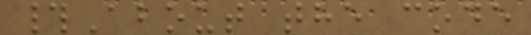#About the code
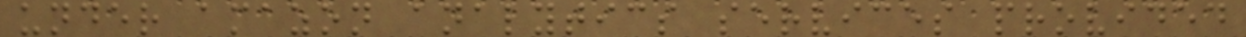under amazon analytics services provided
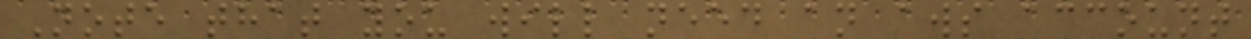Note that you will need an aws account
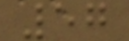57
